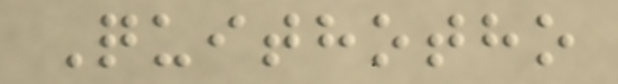Quithotho
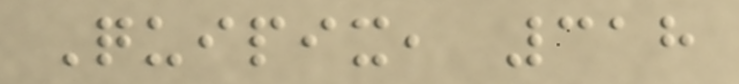Quipix, 318
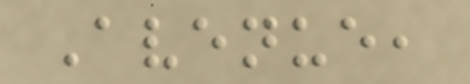Avenue,
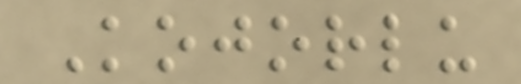Kojorlu
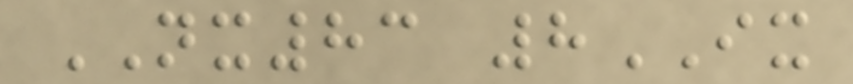NX83 8IX
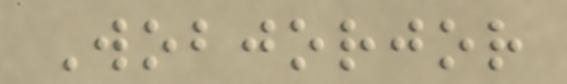Wobjorjor
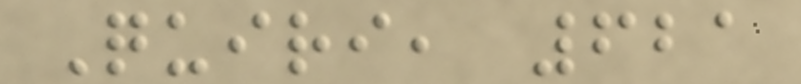Quiri, 621
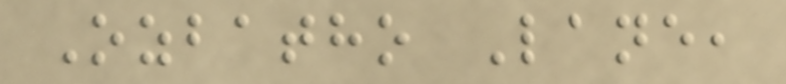Ozbatho Lane,
